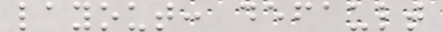layout: default
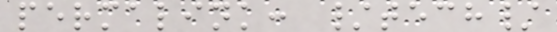permalink: /tech/
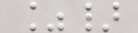%}
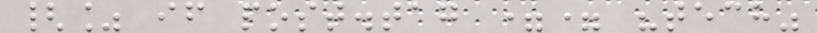{% if post.tag == "tech"
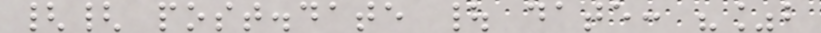{{ post.date | date: "%b
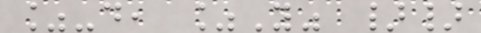%-d, %Y" }}
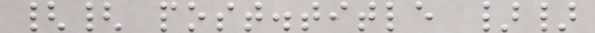{{ post.title }}
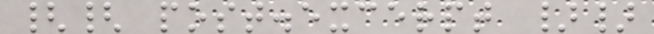{{ post.excerpt }}
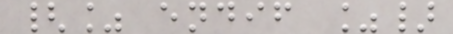{% endif %}
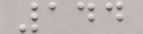144
